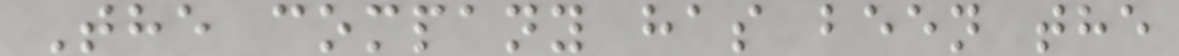The company has been the
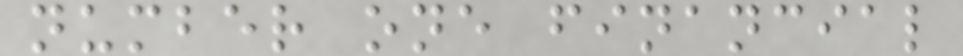number one financial
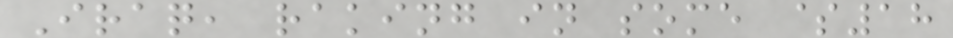Iraq, raking in some $18
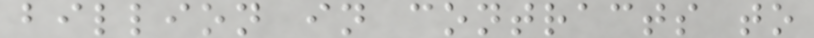billion in contracts to
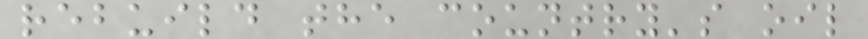rebuild the country's oil
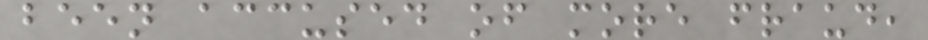been accused of more fraud,
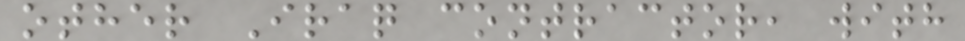other Iraq contractor, with
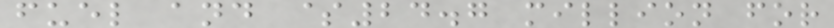fuel and $24.7 million for
